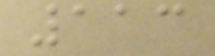113
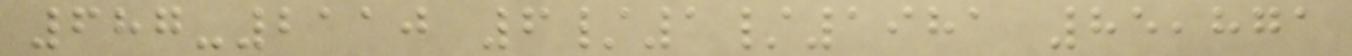687-2110 6/1/1981 85,871
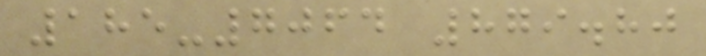185-7064 879.80
